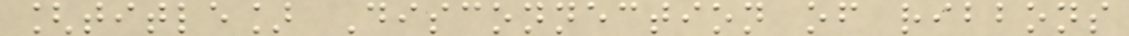[title] Disconnection of ribbons
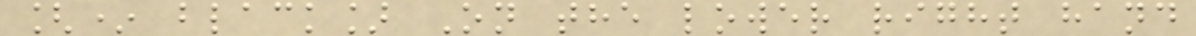[* black] On the lower right hand
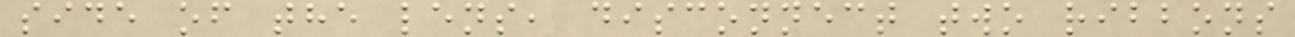side of the lens, disconnect two ribbons
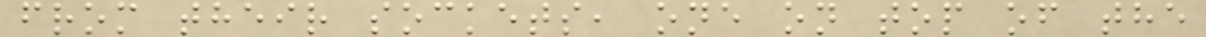from their sockets, one on top of the
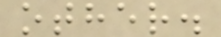other.
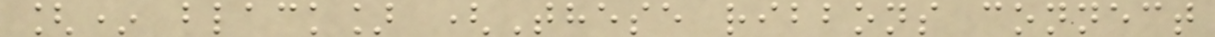[* black] (These ribbons connect
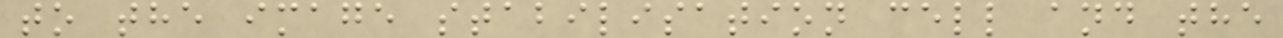to the image stabilisation cell and the
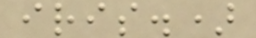iris.)
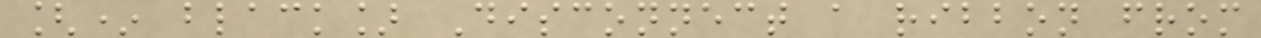[* black] Disconnect a ribbon from
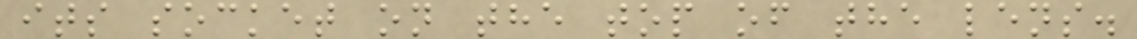its socket on the top of the lens.
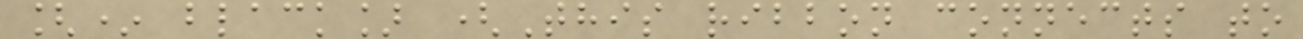[* black] (This ribbon connects to
